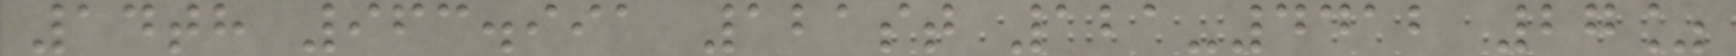14th 963.991 121st 121-4412 27%
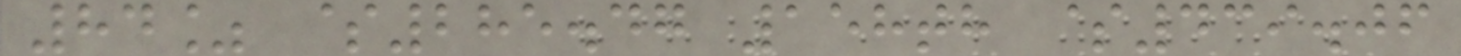84% $285.47 158th $439.06
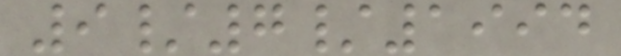9/7/1994
